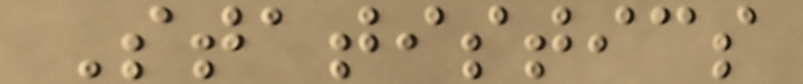Statistics
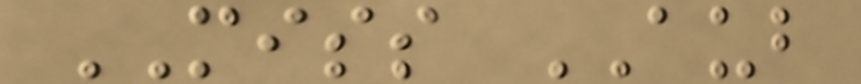MISS AUB
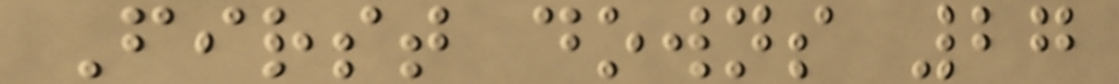First downs 27
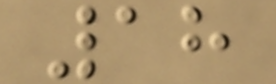18
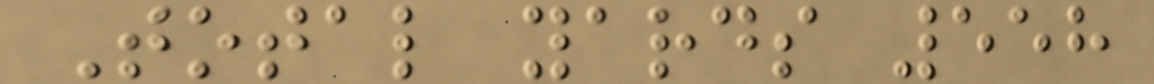Total yards 558
